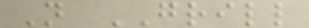N GRILL
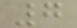7
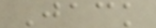Jack
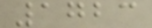1723
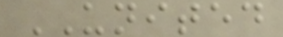UNITED
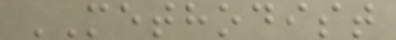METHODIST
